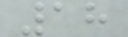18
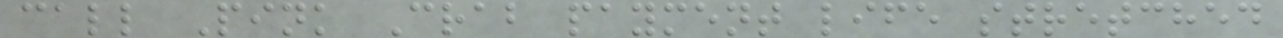call Pink Crab payment life stretched
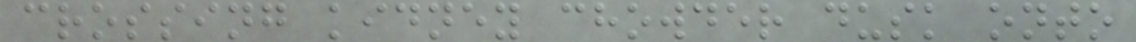crossing kidney chowder dusk onto
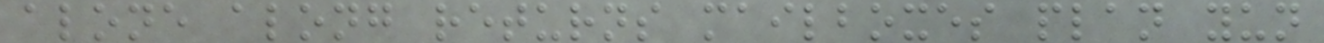alone along returns mailboxes plan yun
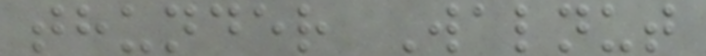thunder Walnut
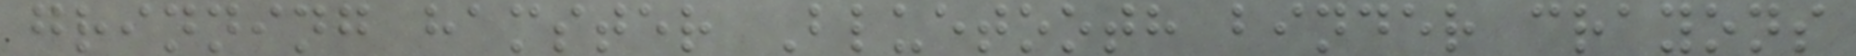grinning hamster Bluetooth binder crayons
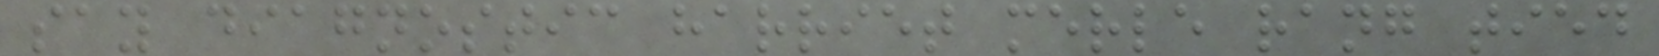say diagnostic harriet merle rang tied
